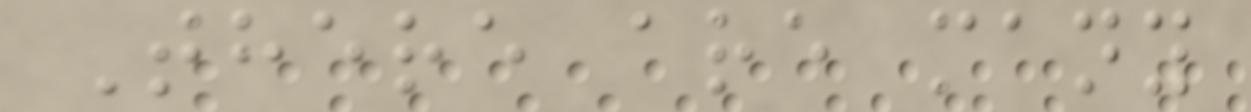There are many
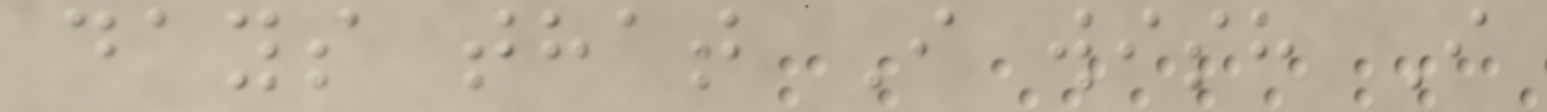days that I wish I
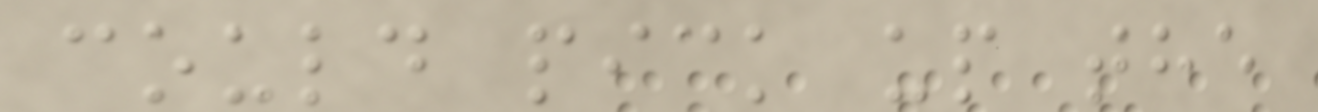could pick up the
